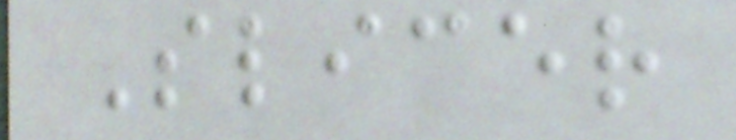Slicer
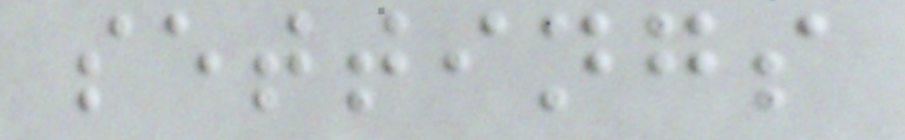settings
